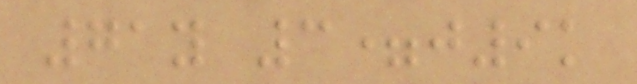71y 3=j9k
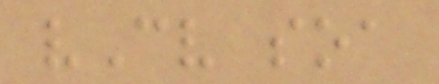vCv soa
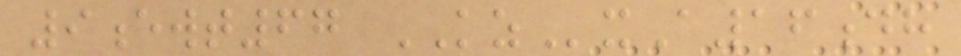9ewt67 KZxA16dh
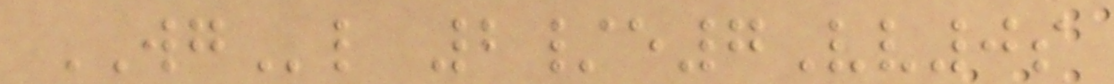WGl 2/e7Vv0s
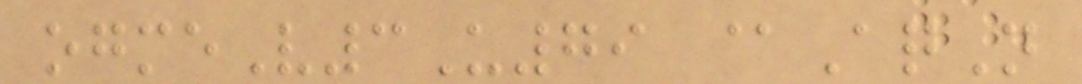ogmeV3U79 @AqN
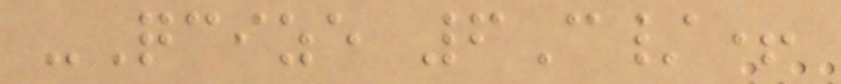-Qcize 6C/+
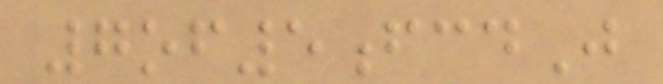7of5fcdJ
